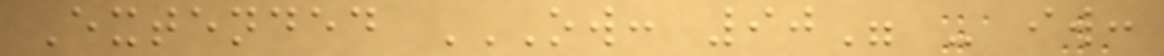Extended OW: 90" - IW:
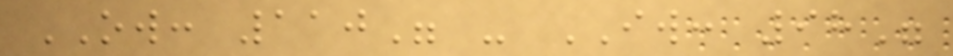OW: 110" - IW: 98"
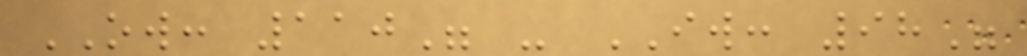OW: 110" - IW: 98"
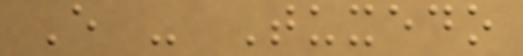E - Tuxedo
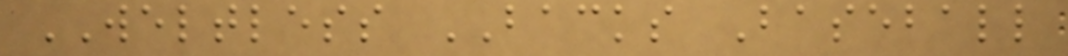WELTLESS BACKS Baseball
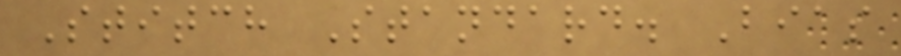Stitch Standard. Bias
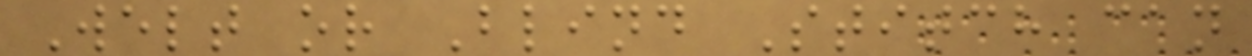Welt or Blind Stitch can
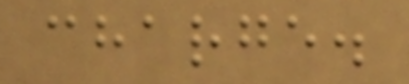charge.
